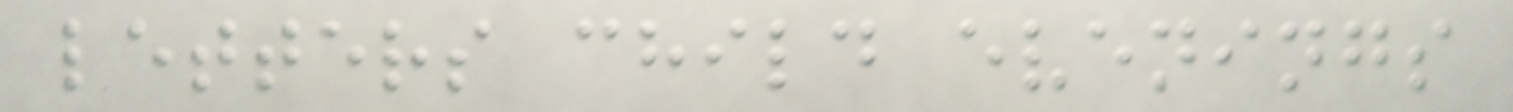letters child evenings
